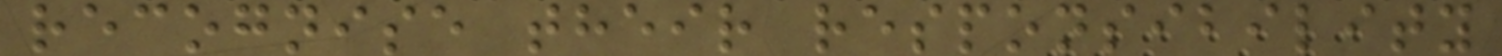recognise their responsibility
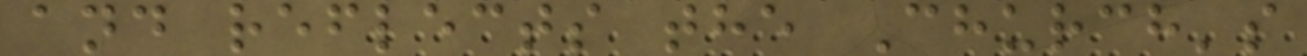and reflects the Church's
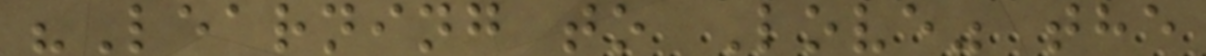"Learning to Love" the
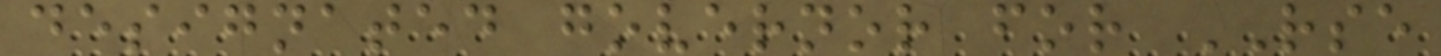designated governor for RSE
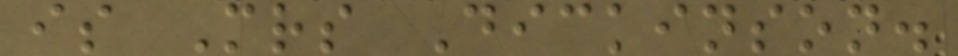is Mrs Dickinson.
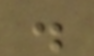.
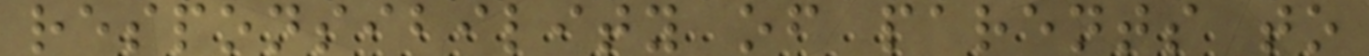responsibility of parents to
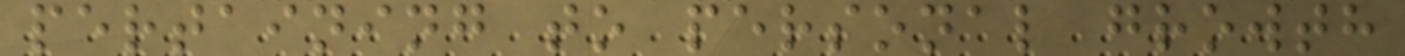pertaining to personal growth
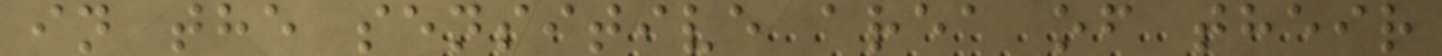in the sensitive area of their
